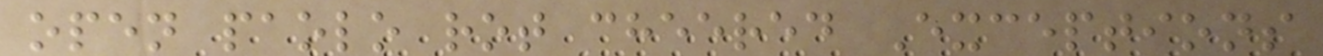open paolo rot cheered Exceptions
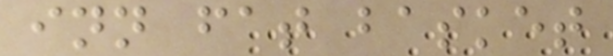inn fat basket
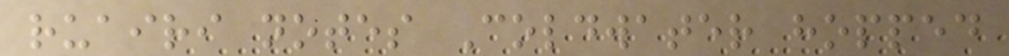ruairi notes Coldwater hopped
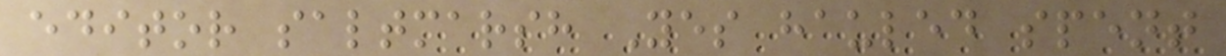editor saltmarsh Yes hauled spent
